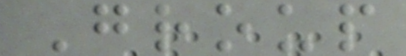Group
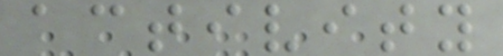activity
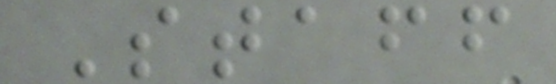Staff
